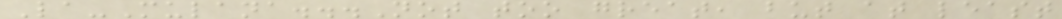La-Mulana...Not too great, but at least
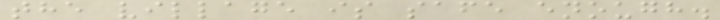the village is safe enough.
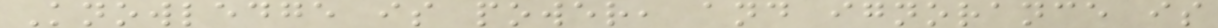Knowledge is power, and ignorance is
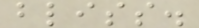bliss.
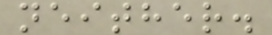neither.
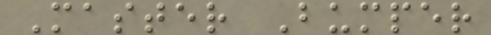Master Bumper
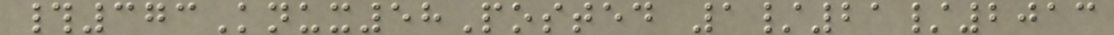#373Knux58Posted 1/21/2013
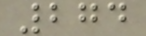274
